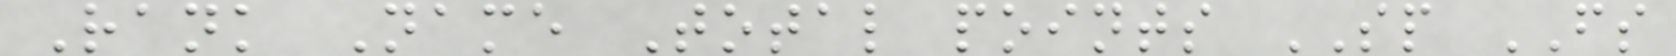Rank Name Total points SP FS
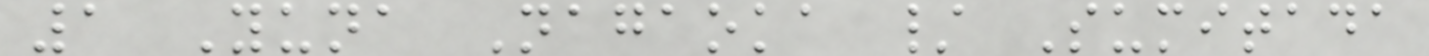1 Yuna Nagaoka / Sumitada
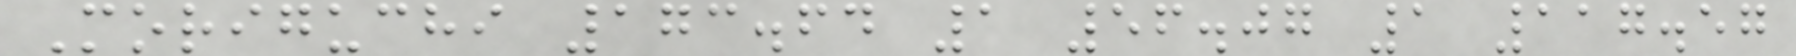Moriguchi 173.64 1 56.07 1 117.57
